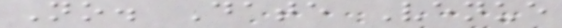No. Date Venue
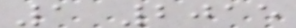1 2015
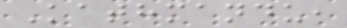Kathmandu,
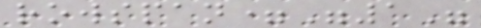rowspan="1"
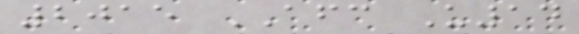2015 AFC U14
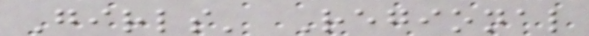Girls' Regional
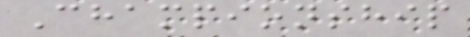Championship
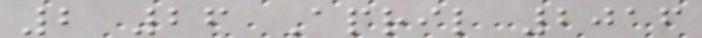2 26 April 2016
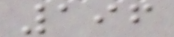196
